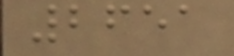2651
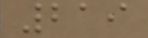219
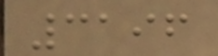3196
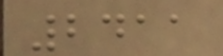2411
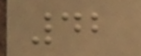42
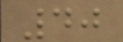40
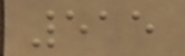515
